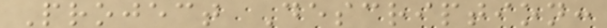Project Description:
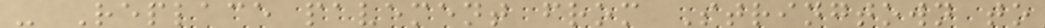- Replace pavement from Stringtown to
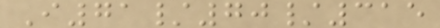I71/70/315
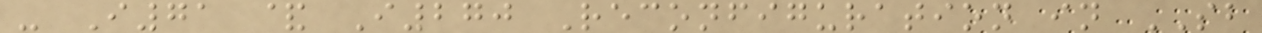- I71 & I270 Reconfiguration in SB
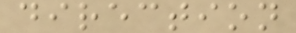direction
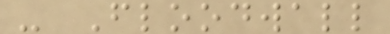- Floodwall
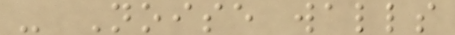- Noise walls
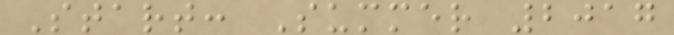Start: Summer 2017
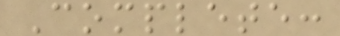Complete:
